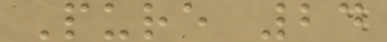Pure 24
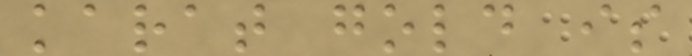karat gold is
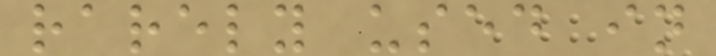rarely used in
